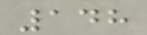148
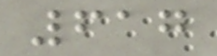617
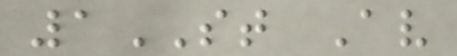1ST Av
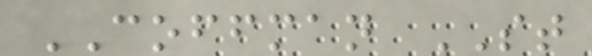COFFMAN ST
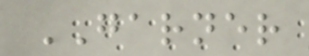GARNER
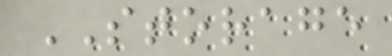STORAGE
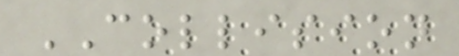COLLISION
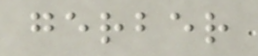gerber
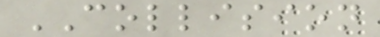COLLISION
